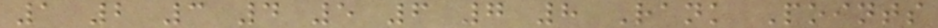1 2 3 4 5 6 7 8 Rank Points
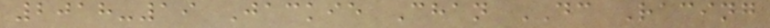2018-19 Jackie Chan DC Racing
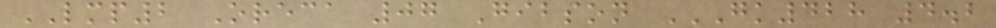LMP2 Oreca 07 Gibson GK428 4.2
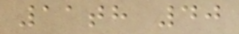11th 40
